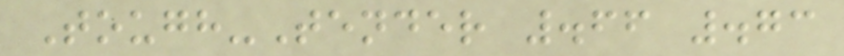Tough-Tender .66 .73
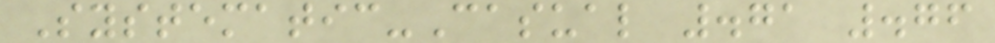Systematic-Casual .71 .76
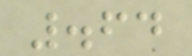.64
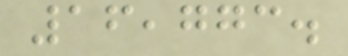16,773.
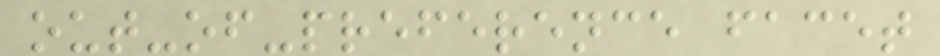out-of-preference facet
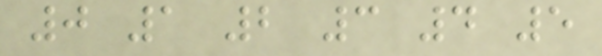0 1 2 3 4 5
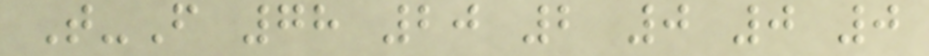T-F 78 20 2 0 0 0
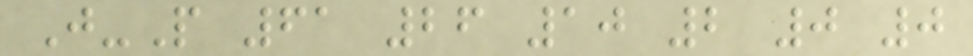J-P 61 26 10 2 0 0
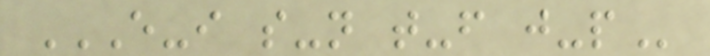E-I S-N T-F J-P
